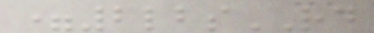=2lbsRD
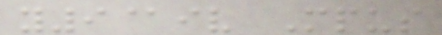y9@iv Mpus
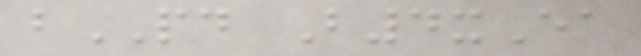bPD B4xEa
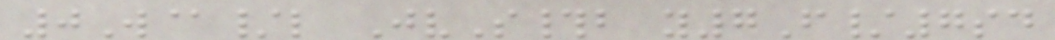0W@/l JvS#b y7F/7sd
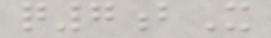q7bX
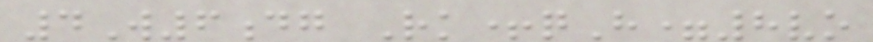4W6dg Rk+qH=8vo
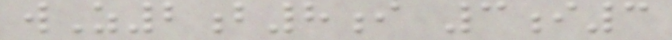wZ2b8i 3i3
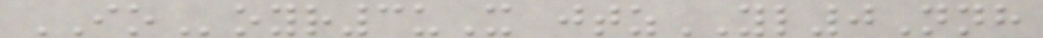IOoyr3uX jtzYL0Nnh
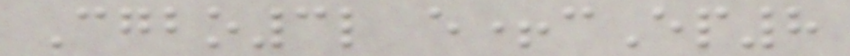Cgbo3l e+cEp8
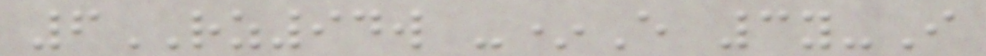6RZ94w -*E 3y-I
